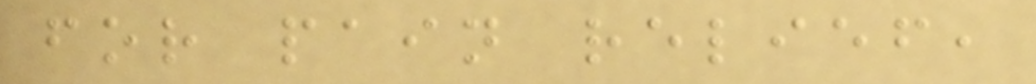for pain relief,
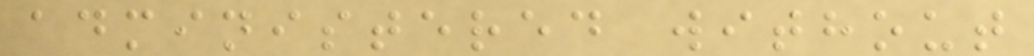administered without
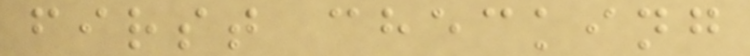first checking
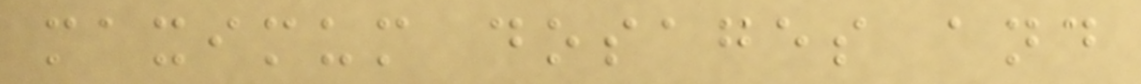maximum dosages and
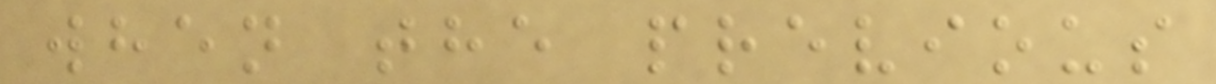when the previous
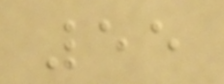55
